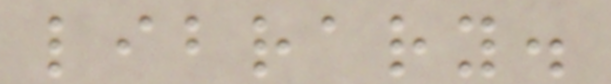library.
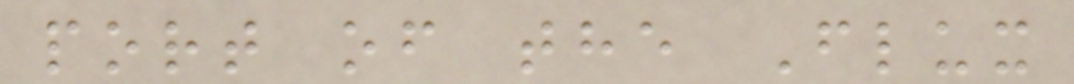port of the Flux
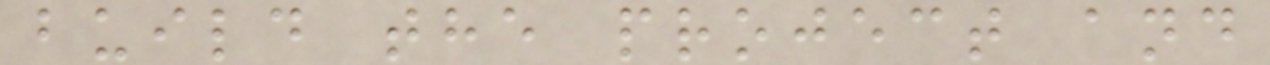build the project and
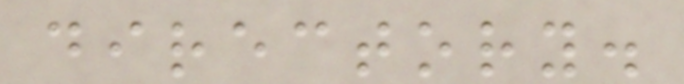directory.
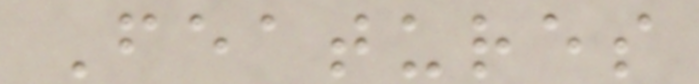Features
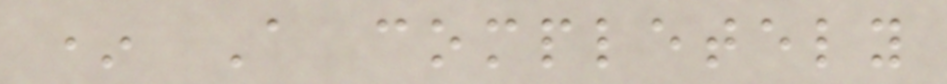* A completely
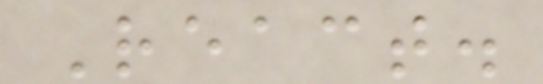React.
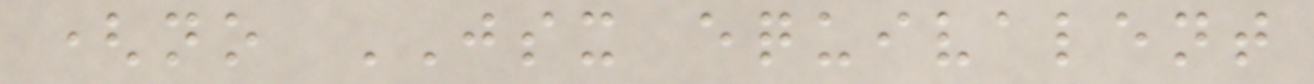(no JSX equivalent
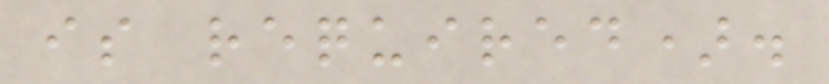is required).
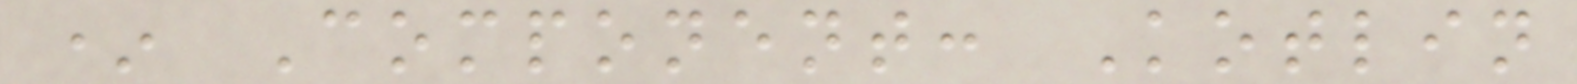* Component: Kotlin
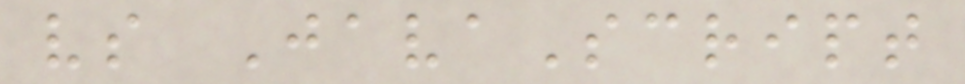vs JavaScript
